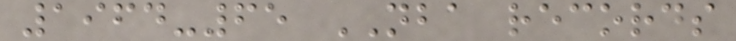1964-65 NBA records
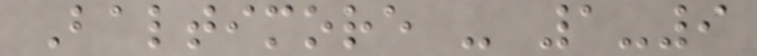Baltimore - 1-9
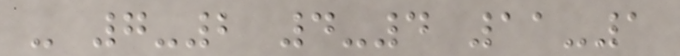- 7-2 4-4 11-1
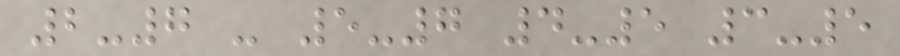2-7 - 5-7 4-5 3-5
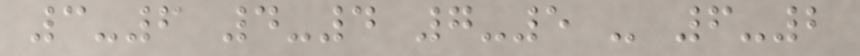3-6 4-4 7-5 - 6-2
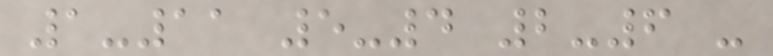1-11 5-4 2-6 -
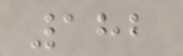182
